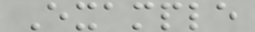Example
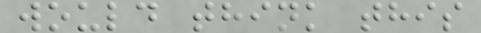would think this
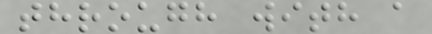through with a
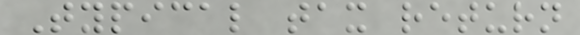Typical tax return
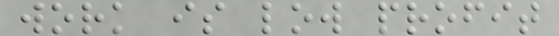work is low profit
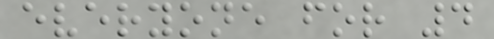everyone for 4
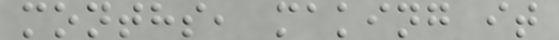months, making it
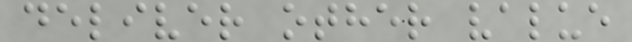deliver other value
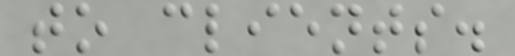to clients.
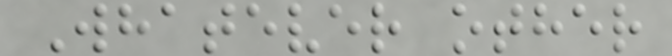Whatever other
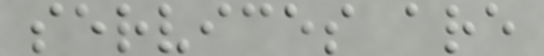services are
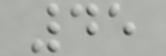45
